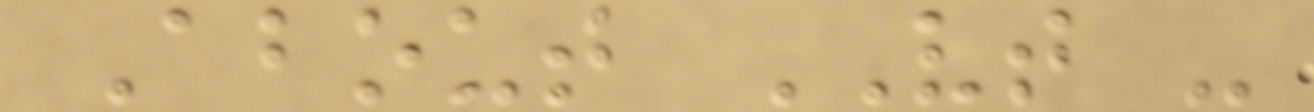About VT -
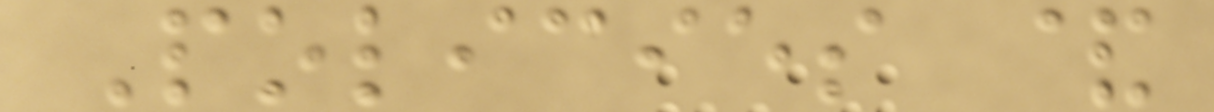Policies &
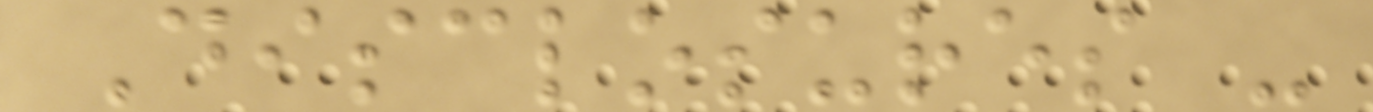Disclosures -
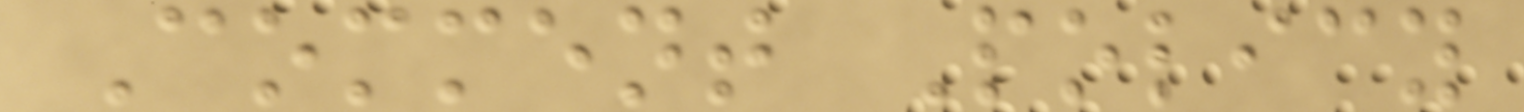Comment Policy
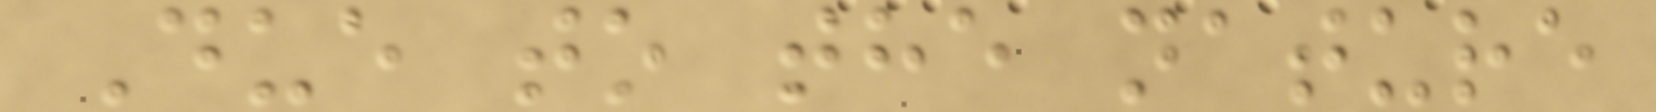Due to the nature
